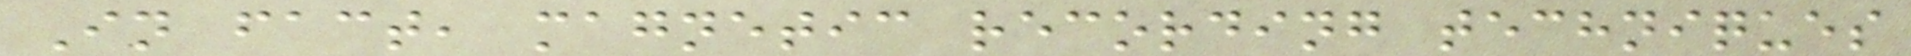In fact, magnetic recording techniques
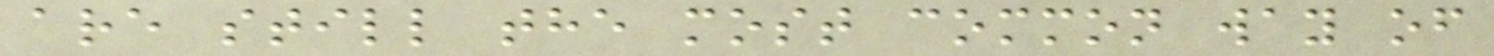are still the most common way of
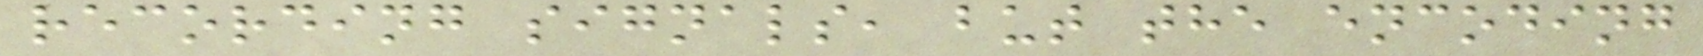recording signals, but the encoding
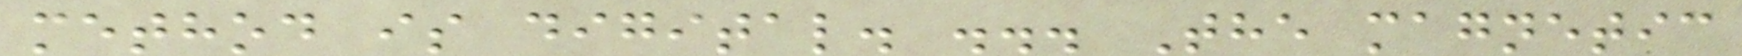method is digital. ... The magnetic
